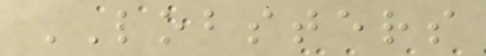LOBSTERS
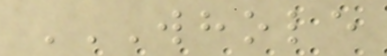WHOLE
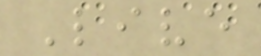Live
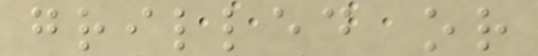grilled or
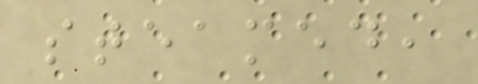steamed,
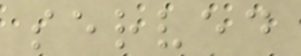served
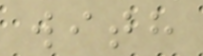with
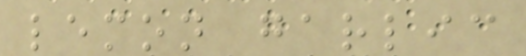lemon garlic
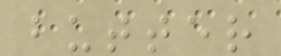butter
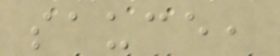sauce,
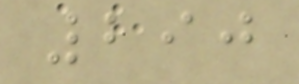290
